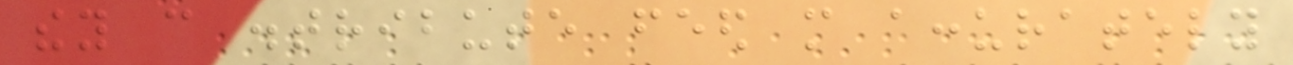they can distribute feed more accurately
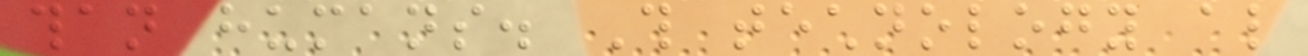than humans. This technology also
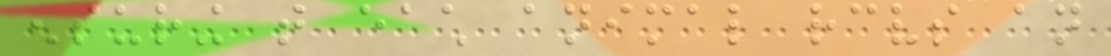ensuring that each animal receives an
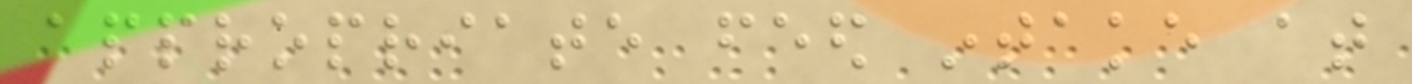appropriate feed intake at
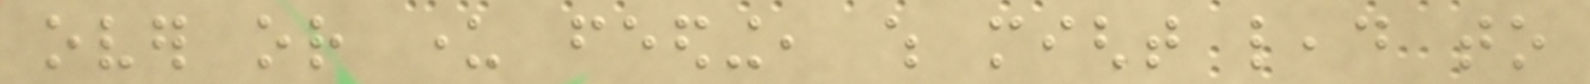over or under feeding, which might lead to
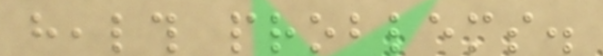health problems.
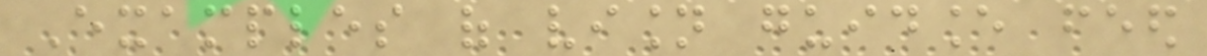Examples of vision guidance feed
